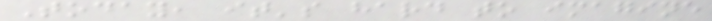Today, it's hard to imagine
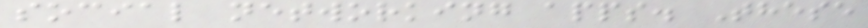social networking apps. These
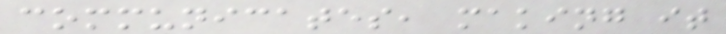communicates, making it
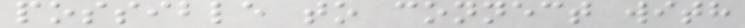possible to connect with
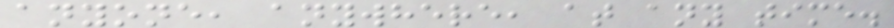anyone, anywhere, at any time.
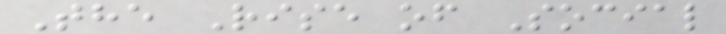The Rise of Social
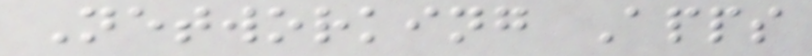Networking Apps
